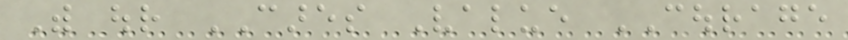With our CARES Value COURAGE
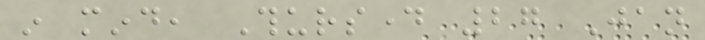in mind, Thursday 27 Jan
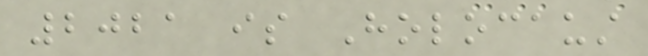2021 is Holocaust
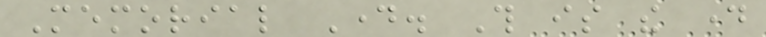Memorial Day. This is the day
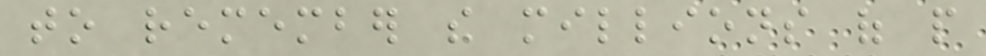to remember the millions of people
